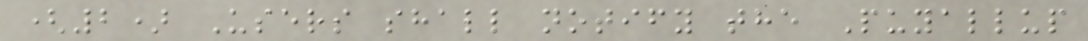(2) Users shall notify the Puyallup
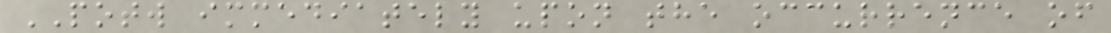POTW immediately upon the occurrence of
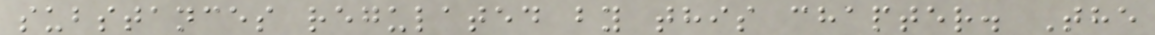substances regulated by this chapter. The
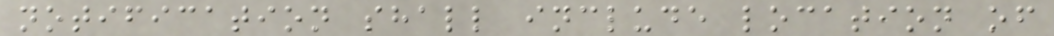notification shall include location of
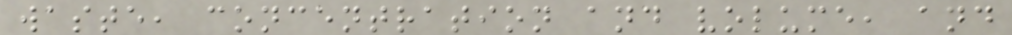waste, concentration and volume, and
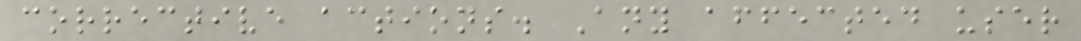corrective actions. Any affected user
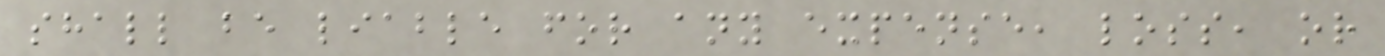shall be liable for any expense, loss, or
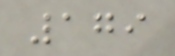179
